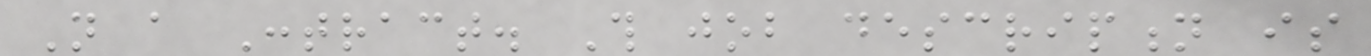Not a Contract. This job description is
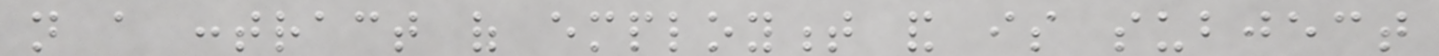not a contract of employment and is subject
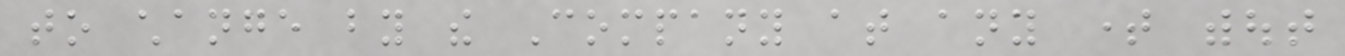to change by the Company at any time without
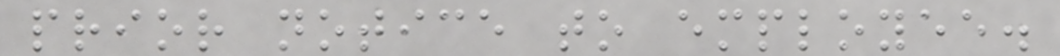prior notice to employee.
